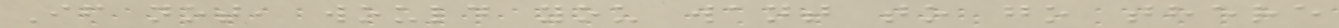If not, would you want to go there
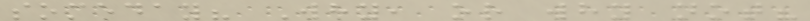someday? Why, or why not?
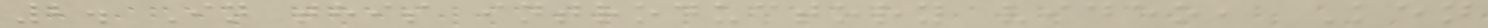2. In this introductory video, Ken
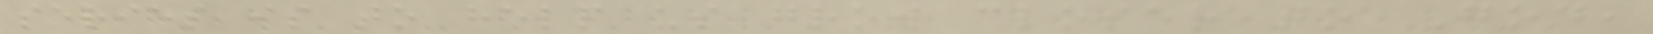series is to help us grow closer to God,
